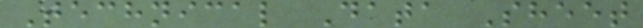Technical Data Sheet
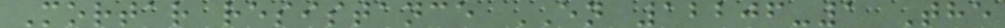Mortar resistance EN 12206-1 The
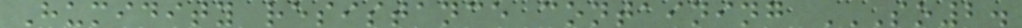Humidity resistance containing SO2.
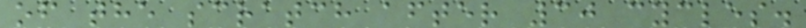of the scratch after 30 cycles.
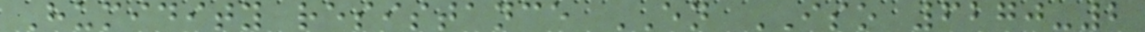Humidity resistance EN ISO 6270-2
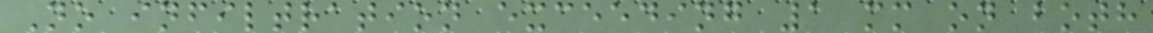No infiltration exceeding 1 mm on both
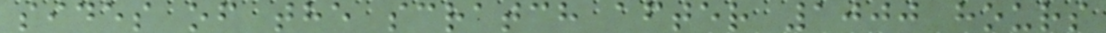sides of the scratch after 1000 hours
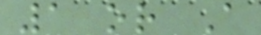1 or A
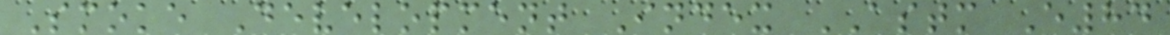Smoke Development Index ASTM E84
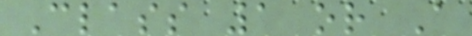Class 1 or A
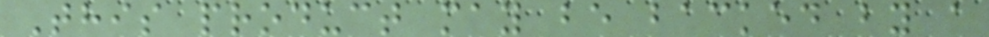This product may be backed by a
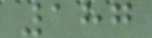187
